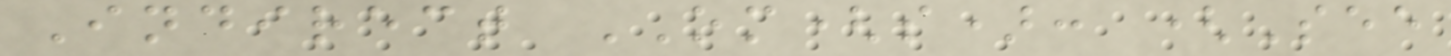Indirect OM(s): (See
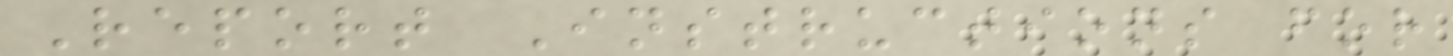Report Instructions for
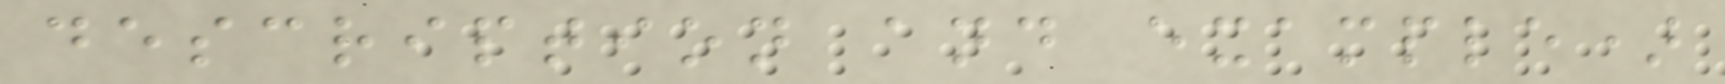description and example)
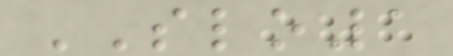SLO1
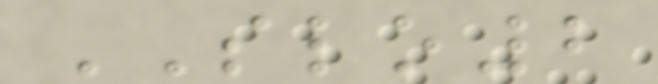SLO2
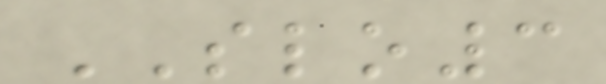SLO3
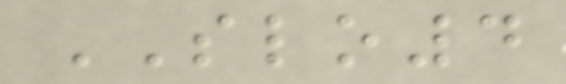SLO4
